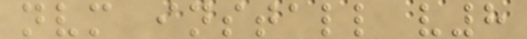nvm install v8
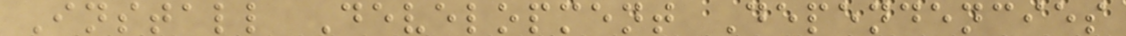Install Development Dependencies
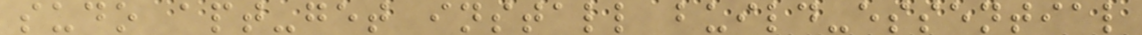sudo apt-get install build-essential
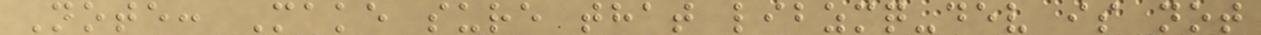Note: Make sure that libzmq-dev is not
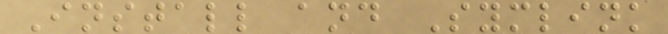Install and Symlink
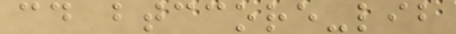cd btccore-lib
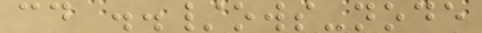cd ../ows-node
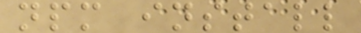npm install
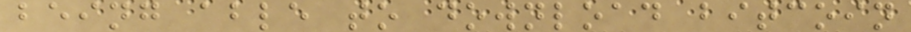being able to download bitcoin
